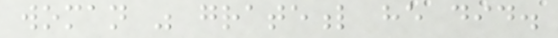woman was grateful he did.
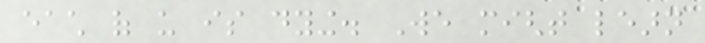each of us is dying. We might learn
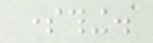something.
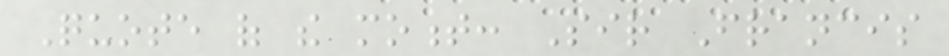Quote of the moment: Sir Francis
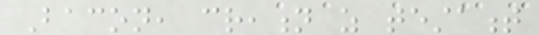Bacon, creation as testament
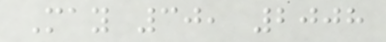May 30, 2008
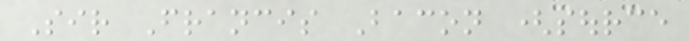Sir Francis Bacon (source
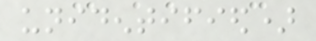unidentified)
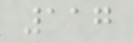117
